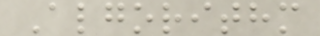Algorithm
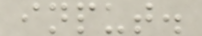input.
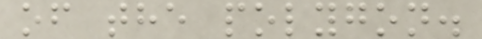of the polygon.
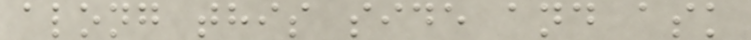along this side and ask
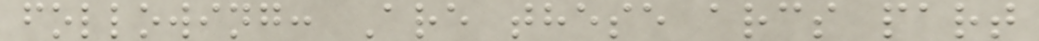following: Are these arcs part
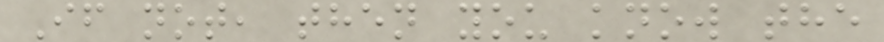If not, then you know the
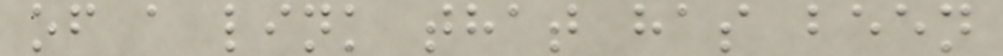of a link that has been
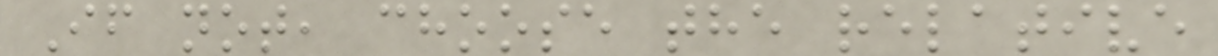If not, choose the relative
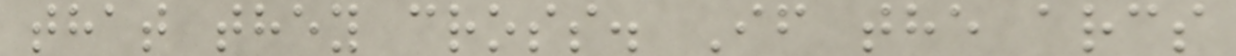that they cross. If the arcs
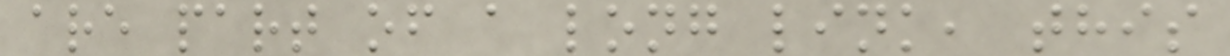are part of a long link, this
